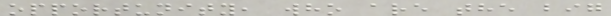opportunity, who are the big
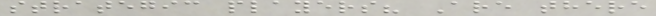strategic players? Are there
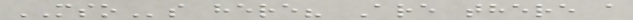MSOs here? Are there a
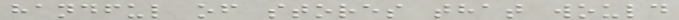handful of stores that would
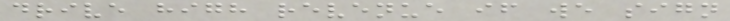drive high revenue if we sign
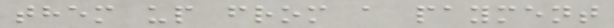them up from a payment
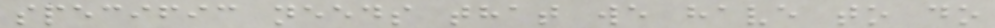specific needs that we have to do
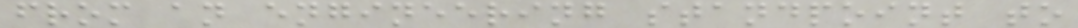from an engineering standpoint to
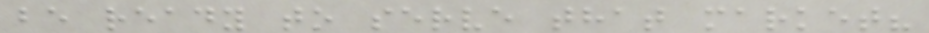be ready to serve that market?
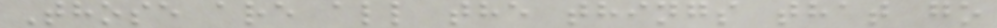Those are all the things that go
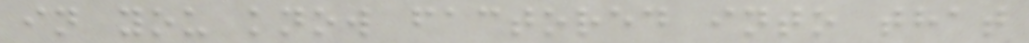in you know factored into that
